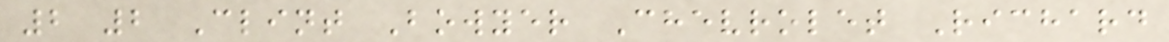2 2 Clint Bowyer Chevrolet Richard
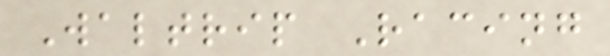Waltrip Racing
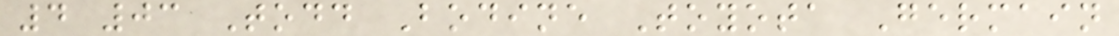4 03 Todd Bodine Toyota Germain
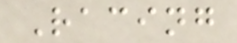Racing
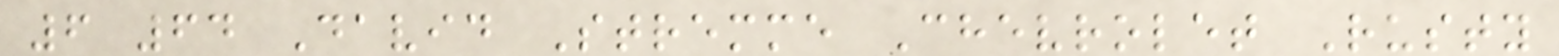6 64 David Stremme Chevrolet Rusty
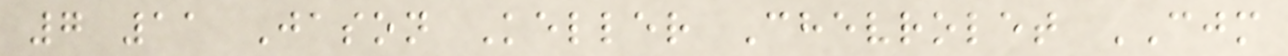7 11 Jason Keller Chevrolet CJM
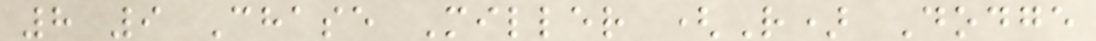8 9 Chase Miller (R) Dodge
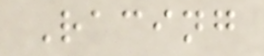Racing
